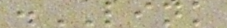.LINK
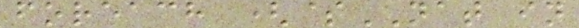foreach ($NAT in
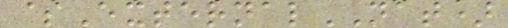$ExternalNAT)
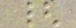{
